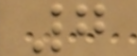7
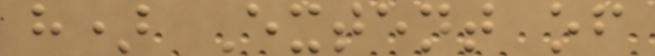h) Extent of
